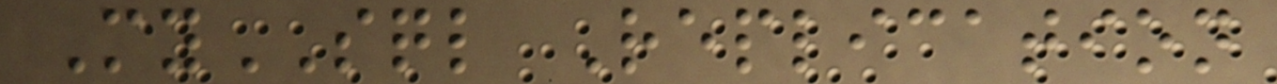MySQL Replication
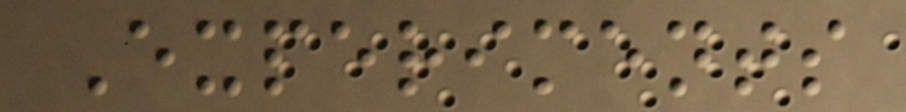Experiments
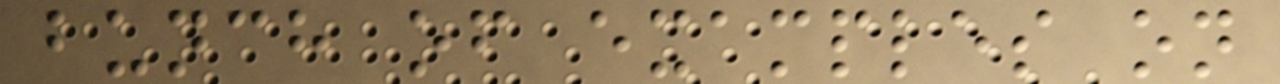bunch of examples on
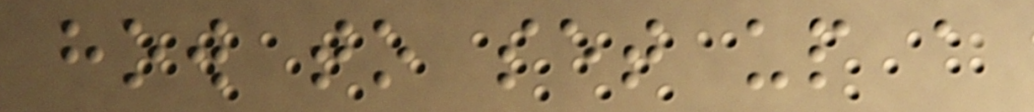how to set up a
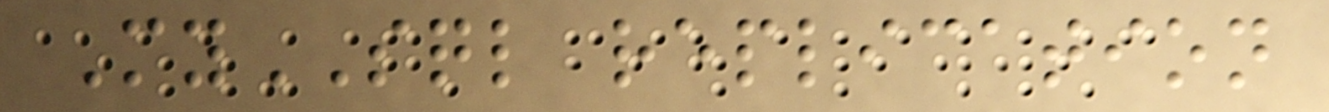MySQL replication
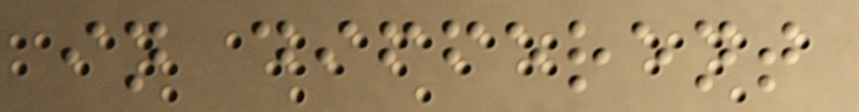in different
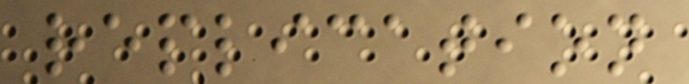replication
